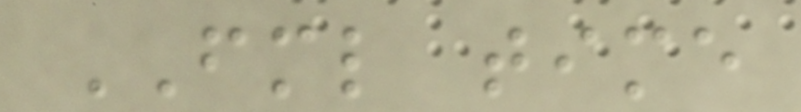FML time
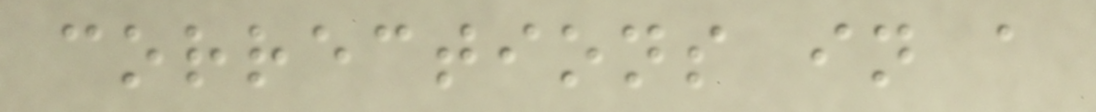corrections in a
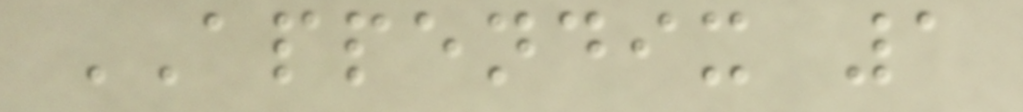APPENDIX 1
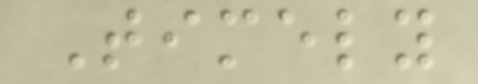Timely
